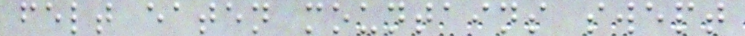felt eaten mountains swept
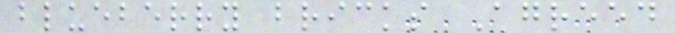blueberry bricks Agreed
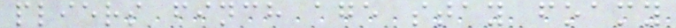pliers finch age stay foamy
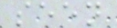seen
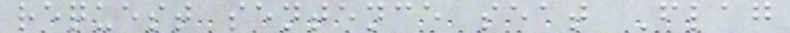request sentence seat Flag
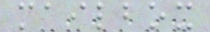mailbox
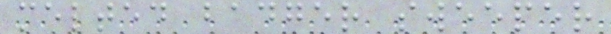melted badger sweeper
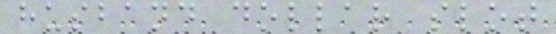husband dollar slot
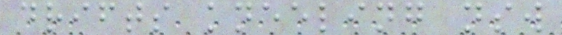drifts kneeling nsw
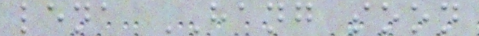lena HANG soon
